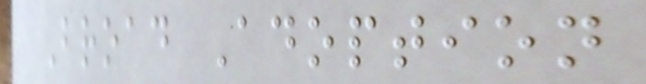Broad Adoption
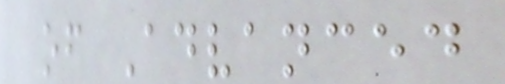of Advanced
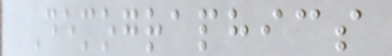Demographics
